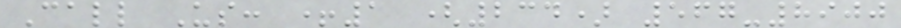Call Us: +1 (234) 567-8900
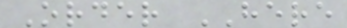Order HERE
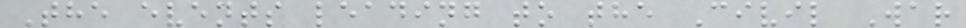The events leading to the Civil War
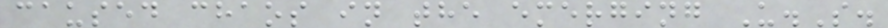caused chaos in the emerging U.S.
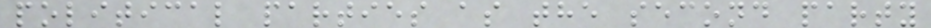political parties as the second party
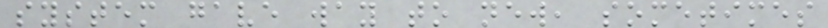system gave way to new, sometimes
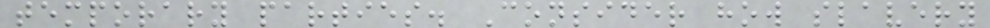temporary parties. Consider how slavery
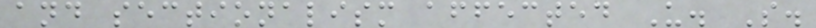and sectionalism affected U. S.
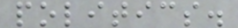politics.
